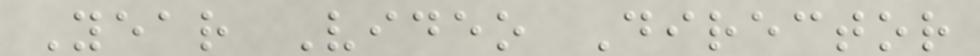Year Video Director
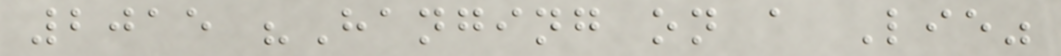2015 "Hanging on a Lie"
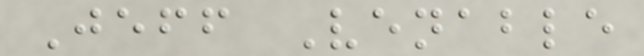Jeff Venable
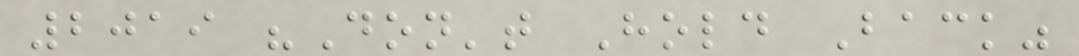2019 "Don't Hold Back"
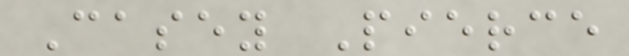Casey Pierce
